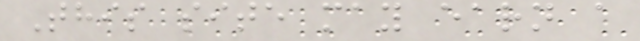This site may earn a
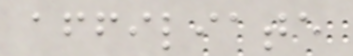affiliate
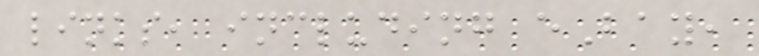links, including eBay,
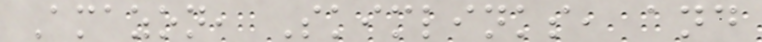Amazon, Skimlinks, and
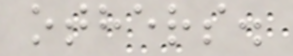others.
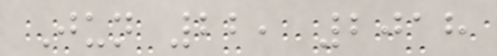Jun 22, 2018
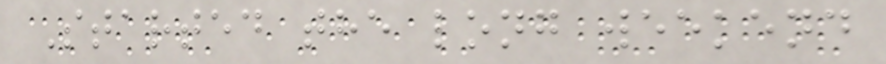Started the long weekend
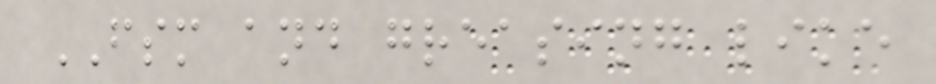FSM and greasing like
